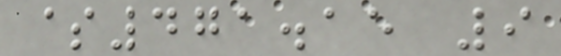$471.15 9
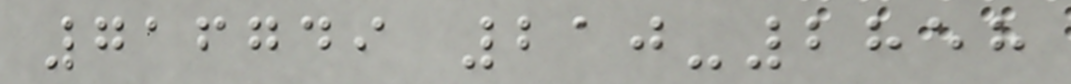716749 210-2858
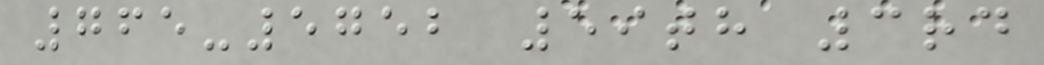765-5752 59th 3rd
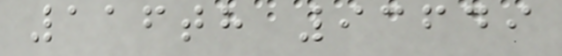116th 93649
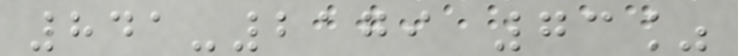841-2179 73%
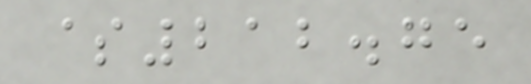$212.75
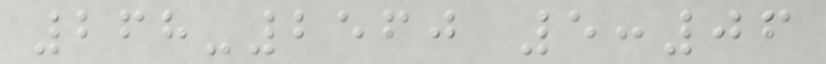268-2560 5:06
